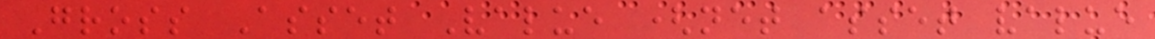Gross Asset Value (net asset value
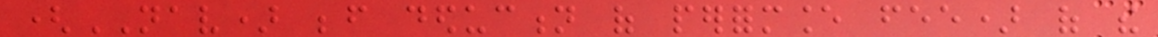(NAV) before deduction of performance fee) of the
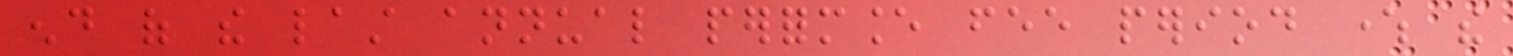end of the last annual performance fee period where the
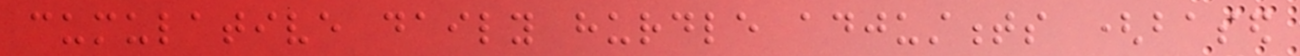cumulative daily hurdle adjustments (based
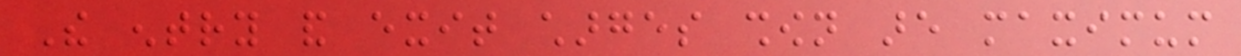The entry and exit charges shown are maximum
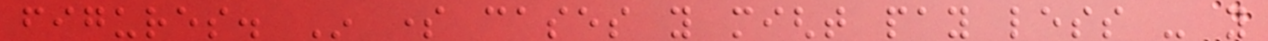figures. In some cases you might pay less - you
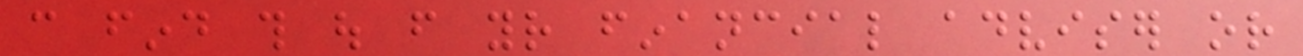can find this out from your financial adviser or
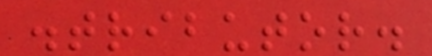distributor.
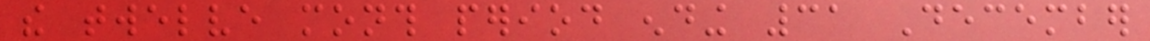the twelve month period ending 31 December
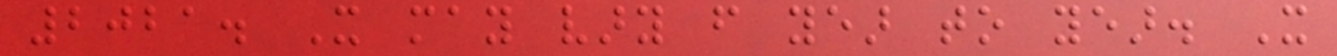2021. It may vary from year to year. It
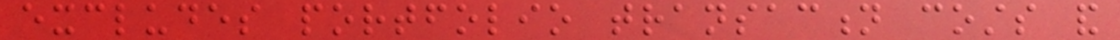excludes portfolio transaction costs and
